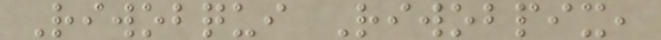Riwobqui Riwobpix,
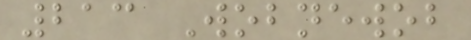213 Wobnewob
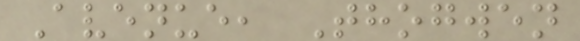Avenue, Thogwen
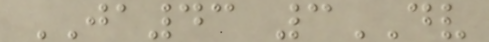JA43 3DV
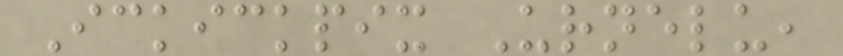Ickickpix Urnelu,
